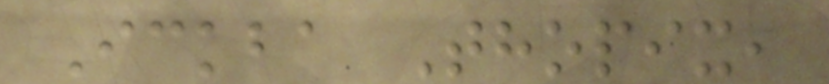Ickba Thopix,
